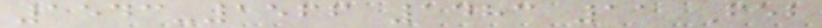1543-1566 1483 11 Feb
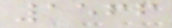1566
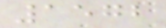1572
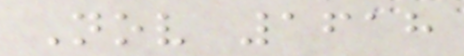Nov 1618
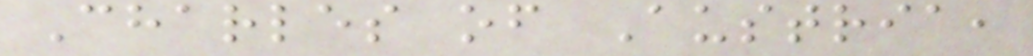Charles of Austria,
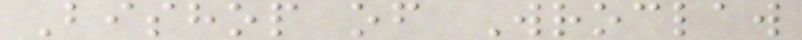Bishop of Wroclaw
